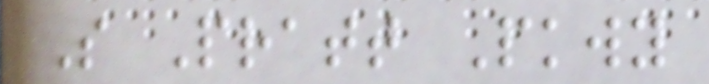S Pratt Pkwy
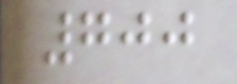700
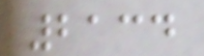2134
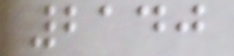2140
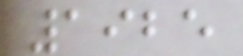1925
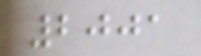2001
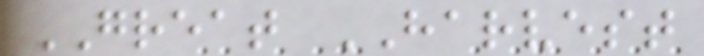GREAT HARVEST
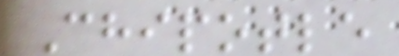Chipotle
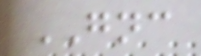GNC
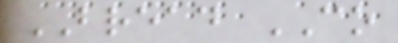BREAD CO
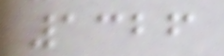1326
